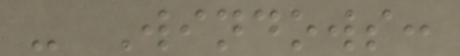- Windows:
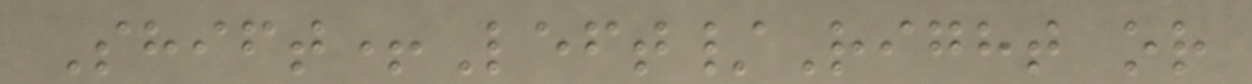Shift+Left/Right or
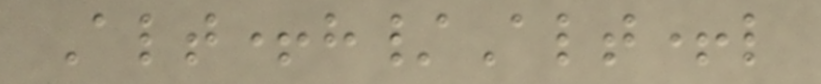Alt+h/Alt+l
